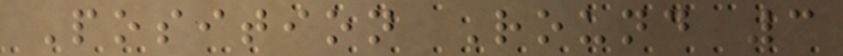Position Round 3
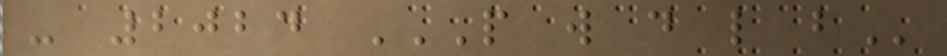- 2024 P W D L B
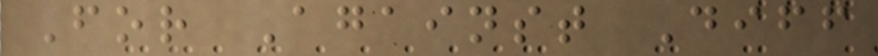For Against Diff
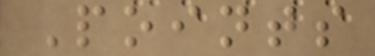Points
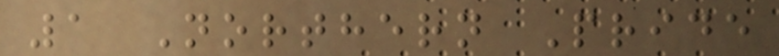1 Northern Pride
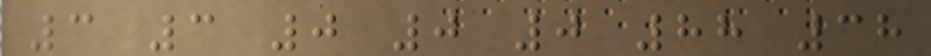3 3 0 0 0 88 38
